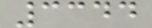3344
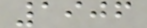1906
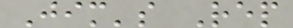Jim's Rep
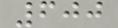600
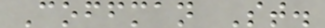Coffman St.
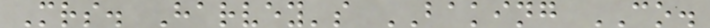Mrs. Harvey's BAKING CO.
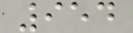954
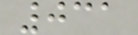031
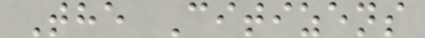The Citizens
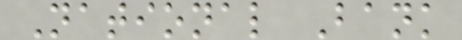National Bank
